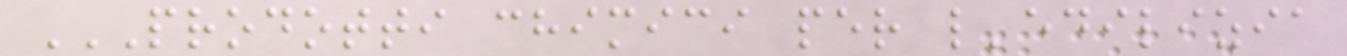PRODOTTI CHIMICI PER L'EDILIZIA
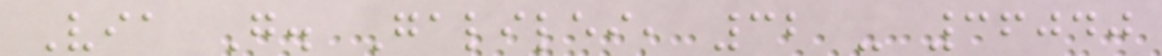Via G. Galilei, 32 - 36040
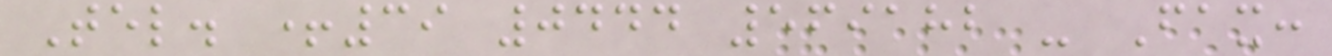Tel. +39 0444 569182 - Fax:
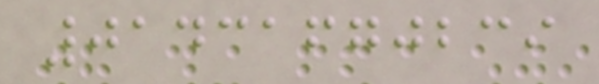01431670239
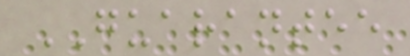GUARANTEE
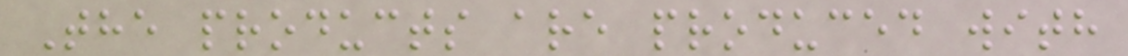The products are produced with
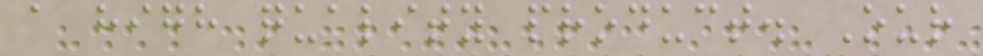a high quality product. Our
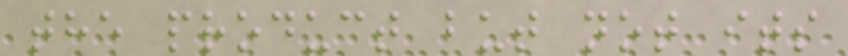the product but not its
